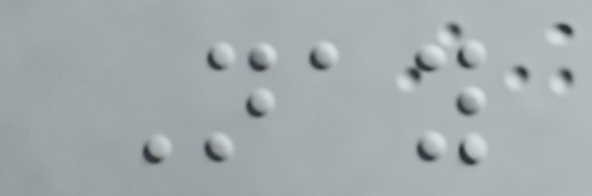Nay
